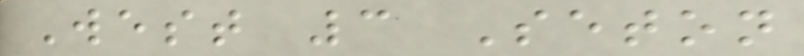West 3 Seton
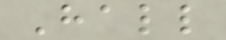Hall
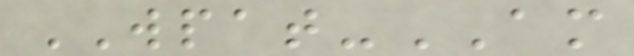WPAT-AM
